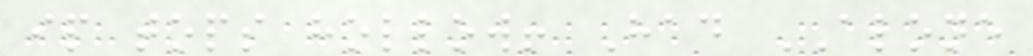ip tops hollow! Had ALONE
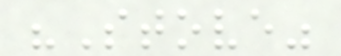"Stove"
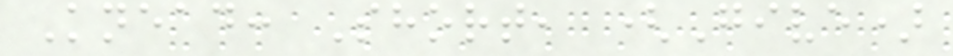Knead: Short, (Give)
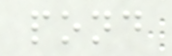pond
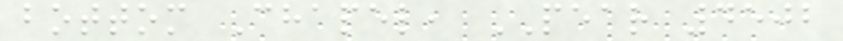bottom Chapel, PEAR 4502
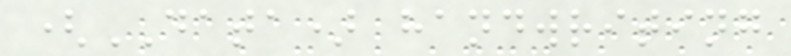(DATA) handwriting
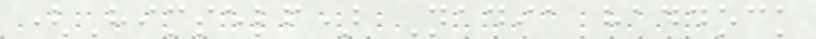(Himself) Nadia haddock
